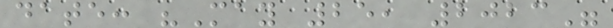date: "May 25, 2023"
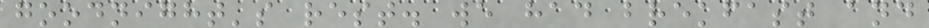goodnight's rest. we had brekfast and
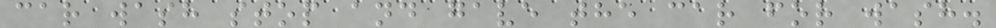car wash stop and gave the car for wash.
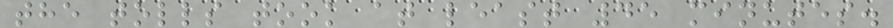the tolls took at least 45 minutes.
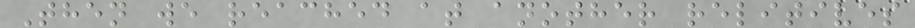Then we reached at another relitives
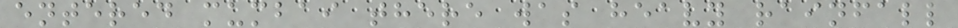entered mumbai there was heavy rainfall
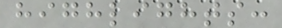highlights:
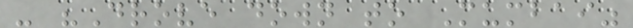- "Drove down to Mumbai"
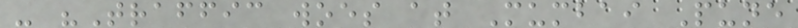- "Traffic woes at Mumbai Pune
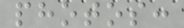photos:
